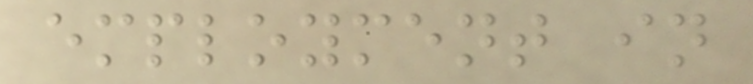employment in
